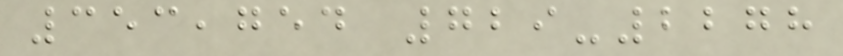353,754 729-2278
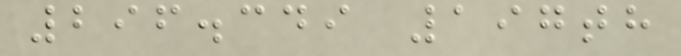296.349 197th
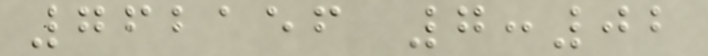762156 7:02
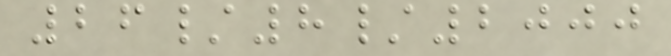26/8/2000
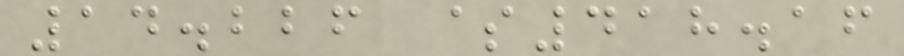14.226 $418.16
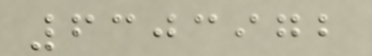6303972
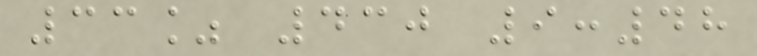33% 430 9:48
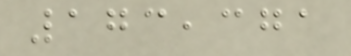173,371
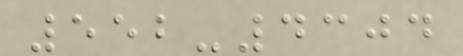552-4304
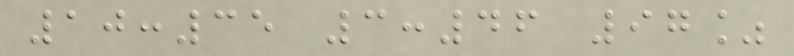10:35 3:46 97%
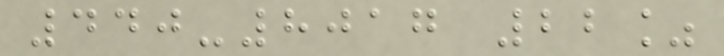440-8017 22%
